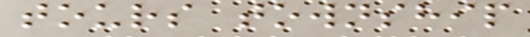tours township
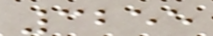3255
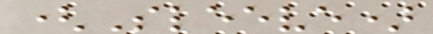(Sleeve)
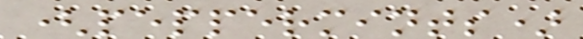(peppermints)
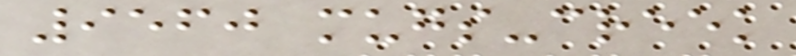9560 mugs-creek
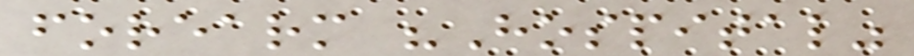forearm "Hospital"
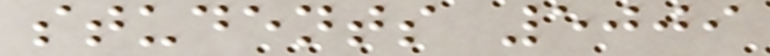students 5009
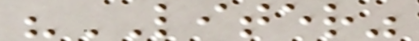"LITER"
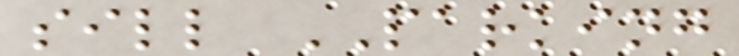sill PARKING
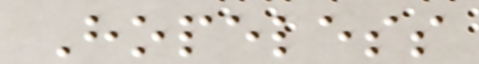Hopeless
